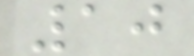10
